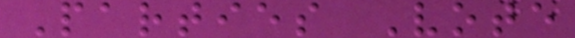Parties Vote
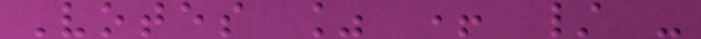Votes % + / -
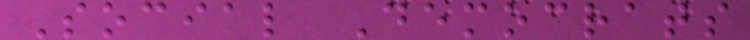Social Democrats
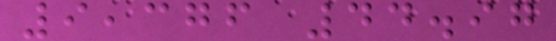9,376 44.97
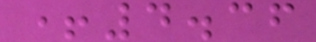+4.36
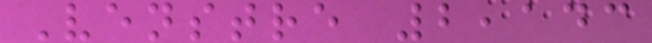Venstre 2,143
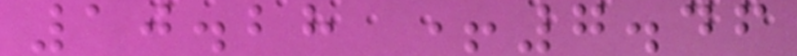10.28 +7.46
